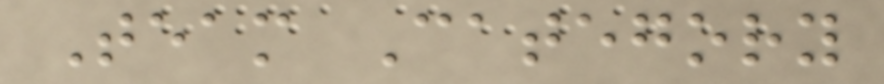Team Category
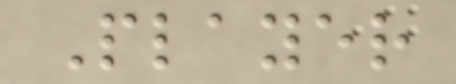Player
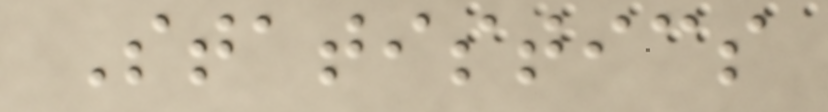Statistics
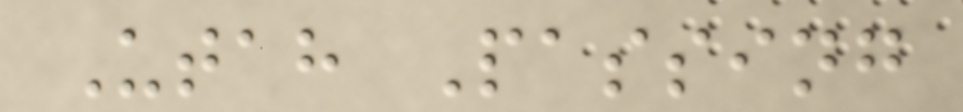Utah Passing
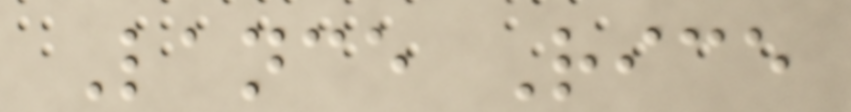Lance Rice
